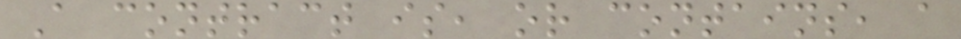A contract is, or contains, a
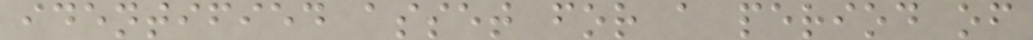identified asset for a period of
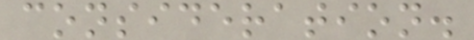consideration.
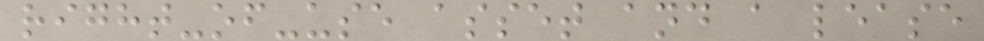right-of-use asset and a lease
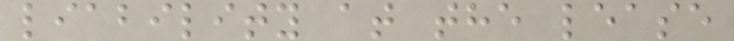liability at the lease
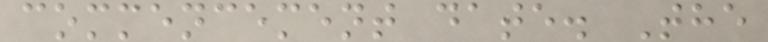commencement date. The
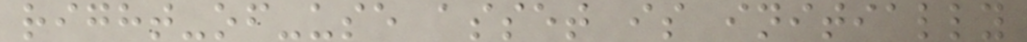right-of-use asset is initially
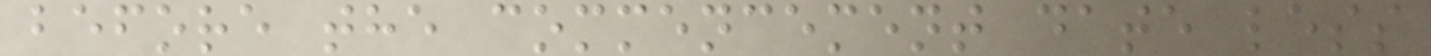before the commencement date less
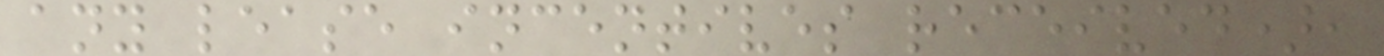any lease incentives received),
